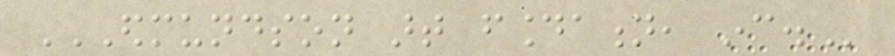EDMUNDSON ART FOUNDATION, INC.
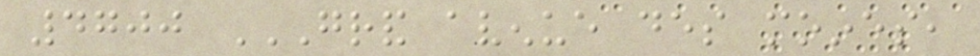4700 GRAND AVENUE DES MOINES,
